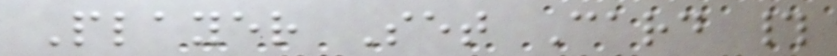Player Set Card #
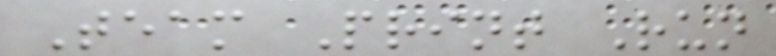Team Print Run
